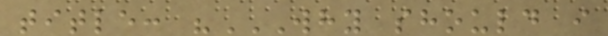title: "WHY SHOULD I
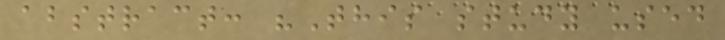abstract: "This study used
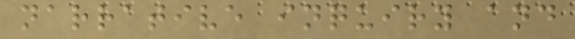narrative inquiry and
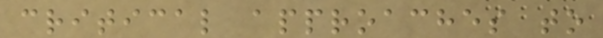critical approaches to
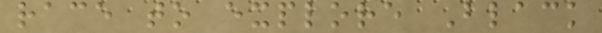race to explore Black
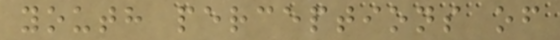youth perceptions of
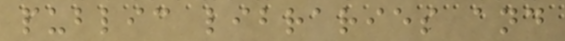public libraries and
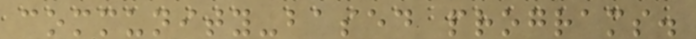community-based programs.
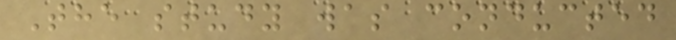The study was conducted
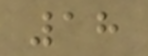18
